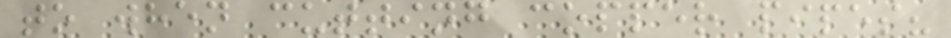to when cutting copper pipes?
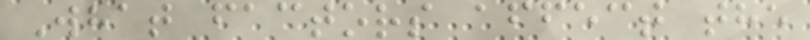What factors affect the
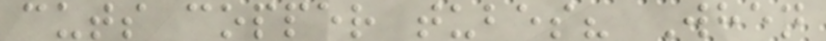cuts copper tubes? When
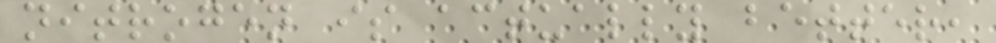nitrogen is actually better,
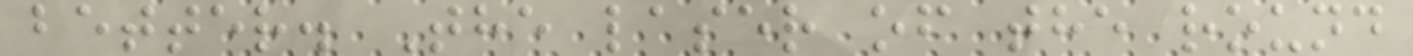better. The laser of the round
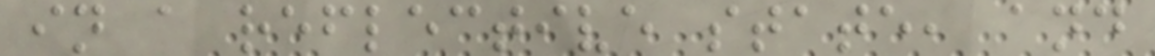in a reflective state, and
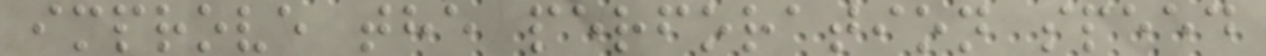improve the perforation speed
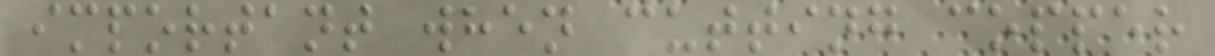important when cutting copper
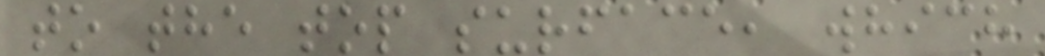to the top surface, which
